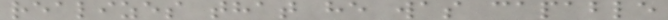realizes that he was capable
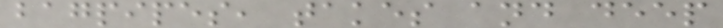bagpipes, takes and deep
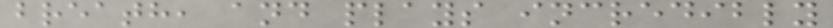breath, and plays incredibly
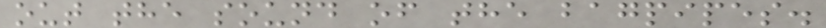out the sound of the bagpipes.
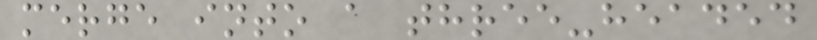merge into a three-headed
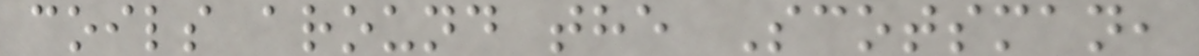coils around the Scotsman,
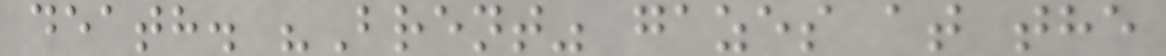death. "Brent" gazes at the
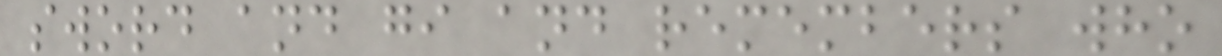sword and gi and remembers who
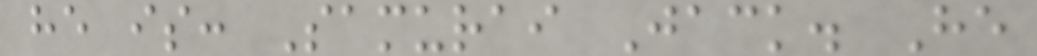he is: Samurai Jack. He
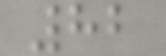82
